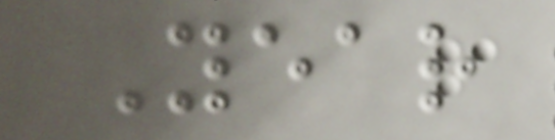Year
